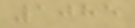1085
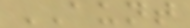AUNT
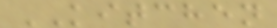KITCHEN
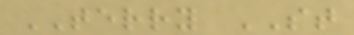TERRY ST
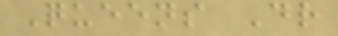Queens Dr
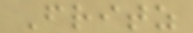Fritz
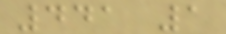441 1
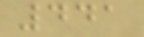441
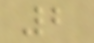2
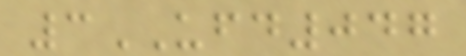3UFD047
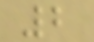2
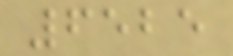6525
